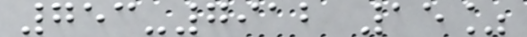753-7912 15%
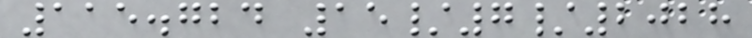115.724 15/7/2028
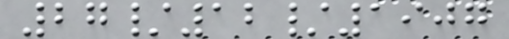27/12/1907
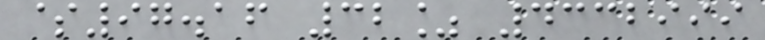$97.16 32% 4332999
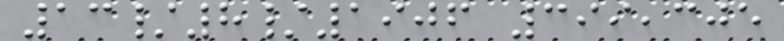13/8/1906 399,305
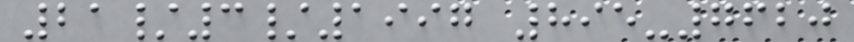21/3/1997 895-7620
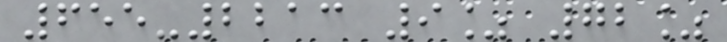655-2213 9% 72%
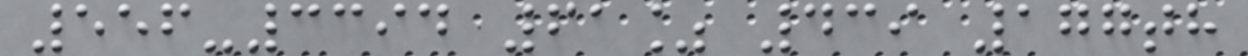556-3394 61% 439 177th
